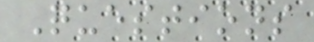Questions
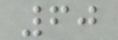60
